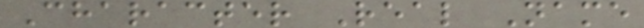Character Real Name
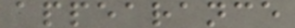appearance
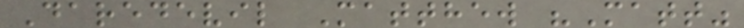Daredevil Matthew "Matt"
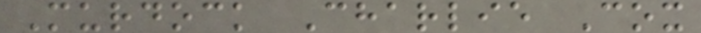Murdock Charlie Cox
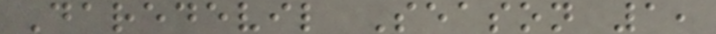Daredevil Season 1,
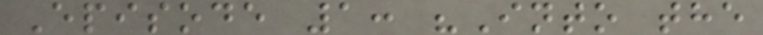Episode 1: "Into the
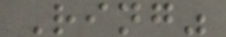Ring"
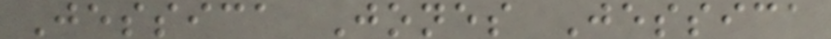Jessica Jones Jessica
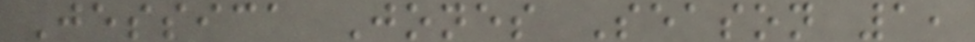Jessica Jones Season 1,
